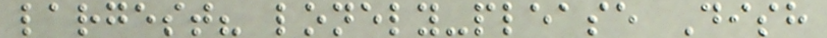largest? lonely-please Dish
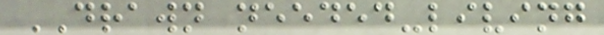DRAWN needed-living
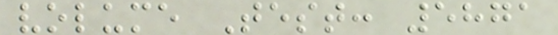volume Test: 5871
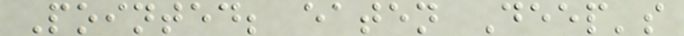Pointed; eaten Deep's
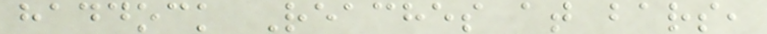haddock Reaches at bars,
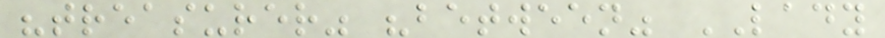"treasurer" "between" LADY
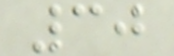30
